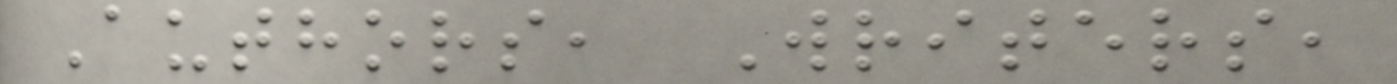Authors, Writers,
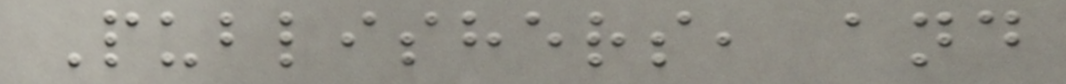Publishers, and
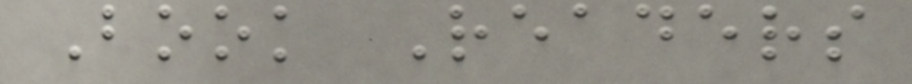Book Readers
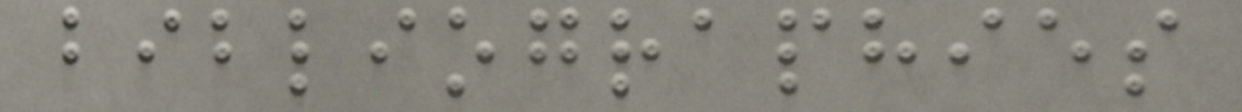bibliographies
